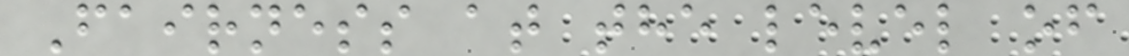Fairness at the level of
